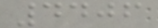4406
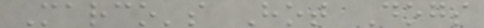Marco's Hot Dogs
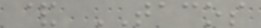& TACOS
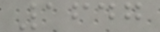1647
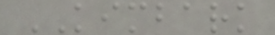KIMBARK
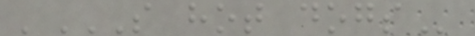'S HOT DOGS
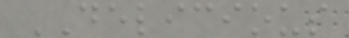DELICIOUS
